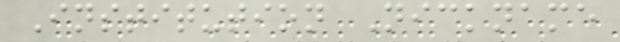Institution Nickname
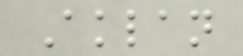Aklan
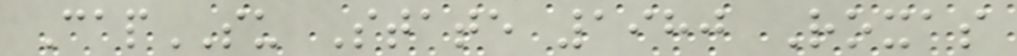CapSU State 1980 Roxas
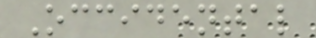Occidental
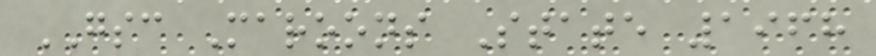GSC Maroons State 1968
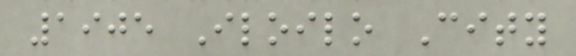1905 Iloilo City
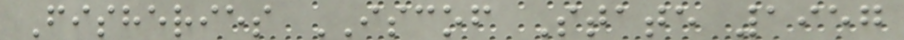Fisheries ISCOF State 1957
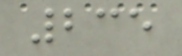235
